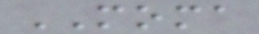MOMA
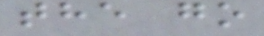the go
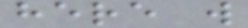here w
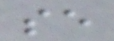se
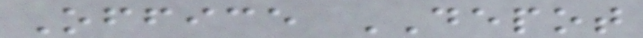Office DEPOT
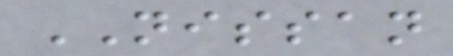NISSAN
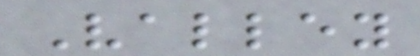Valley
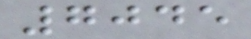7045
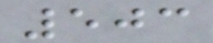503
